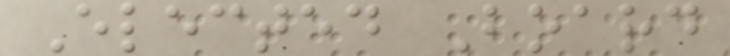Elected Board
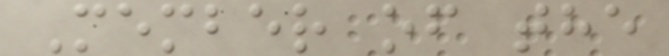Member of the
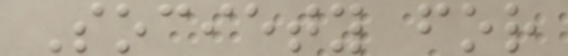Society for
